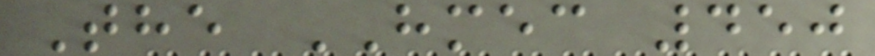The HMEC 450
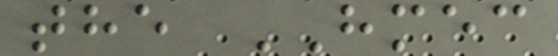the HMEC
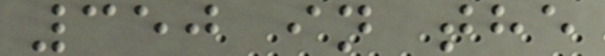350 in the
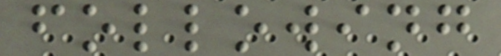following
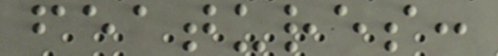features:
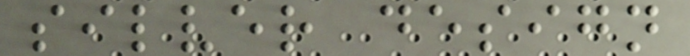silver design
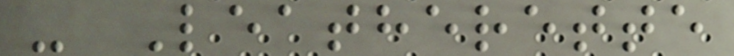- Leatherette
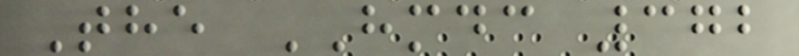The HMDC 372
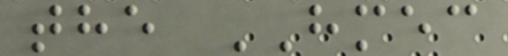the HMEC
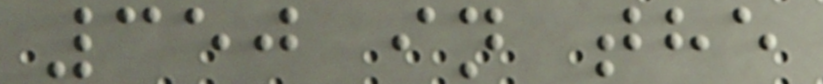350 in the
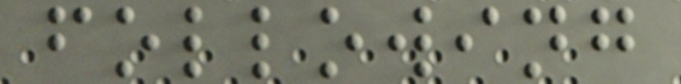following
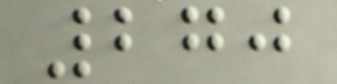270
